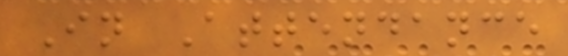In Attendance
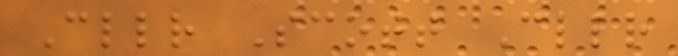Cllr Scott Cllr
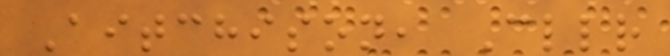Aitchison, Cllr
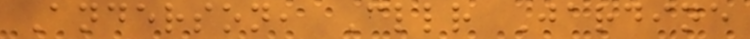Anderson, Cllr Jardine
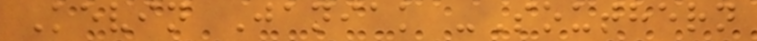Kevin Janiak -Southern
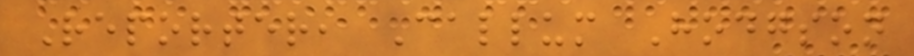Reporter, Callum Hodgson
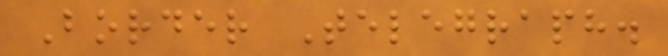Border Telegraph.
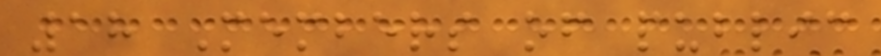18 Members of public
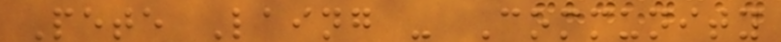Pete Laing - Community
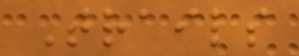Trails
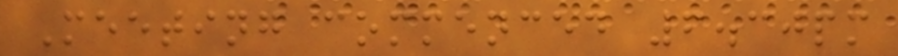Meeting commenced 6.30pm
